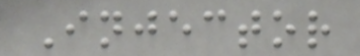Injector
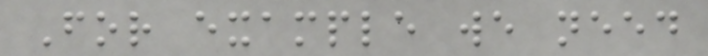For example we need
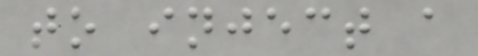to inject a
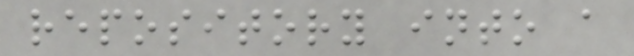repository into a
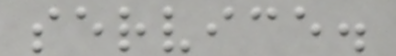service.
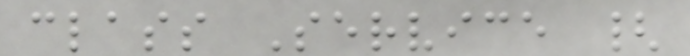class Service {
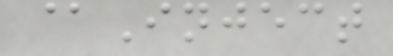@Inject
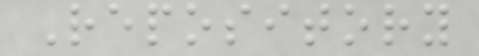Repository
